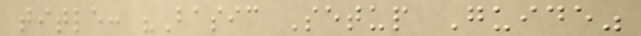title: "Basic Setup Guide"
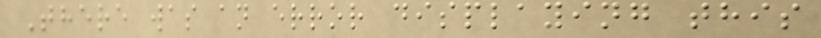There was an error displaying this
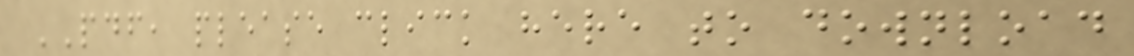PDF, please click here to download
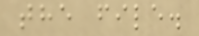the file.
